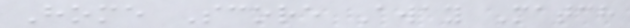Home Score Away Match
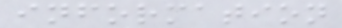information
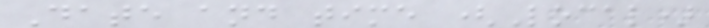Date and time (Local)
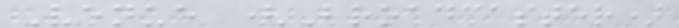Venue (Broadcaster)
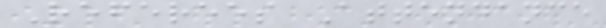Referees Attendance
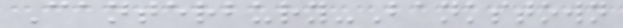Canterbury-Bankstown
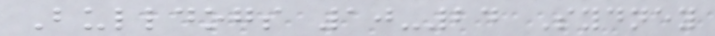Bulldogs 10-24 Sydney
